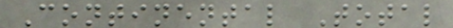Continental Total
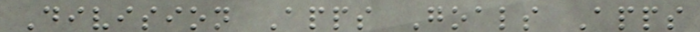Division Apps Goals Apps
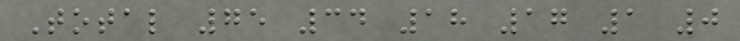Total 75 34 18 17 1 0
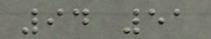94 51
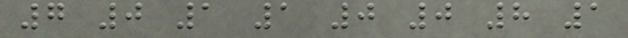7 0 1 1 0 0 8 1
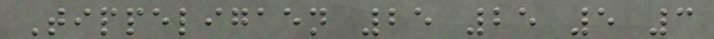Tippeligaen 25 25 5 3
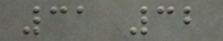31 32
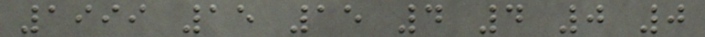1999 15 15 4 4 0 0
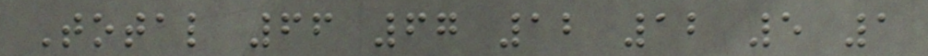Total 66 67 12 12 5 1
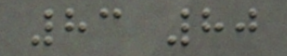83 80
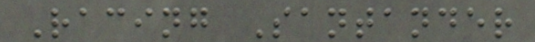Racing Santander
